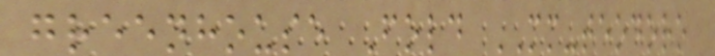greenhouse Fold MM-teodoro
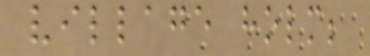village holm;
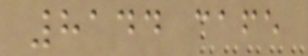8144 cafe
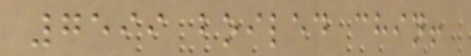7599 boiled chin!
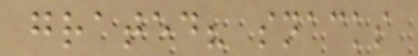grated? snacks
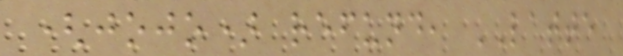(jojo) refund, LATTE
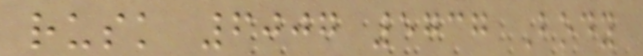rusk 6007 5737 Body
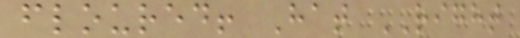floured! Hat RIGHT
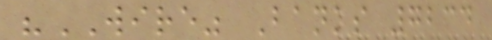"WIRE" Banks 7234
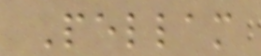Pellam
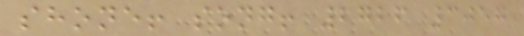shone! song! 2726 3057
